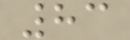83
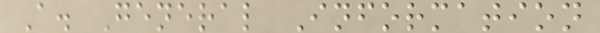A. General Information
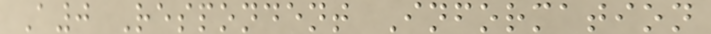A0 Respondent Information
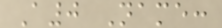A0 Name:
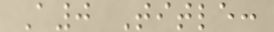A0 Title:
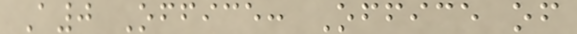A0 Office: Office of
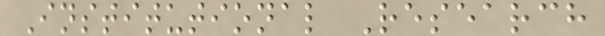Institutional Research
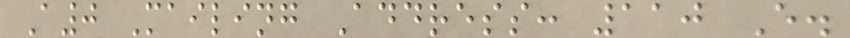A0 Mailing Address: 110 E.
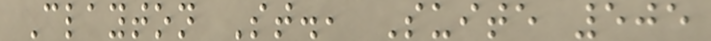Clayton St., Suite 505
